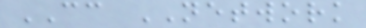CC NETWORK
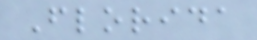Florida
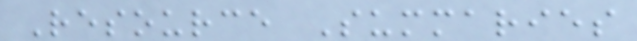Resource Summaries
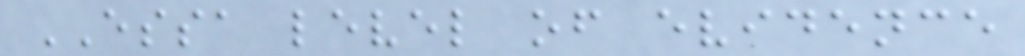ESSA level of evidence
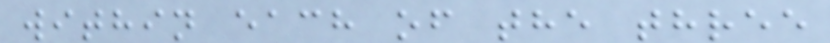within each of the three
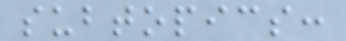subtopics:
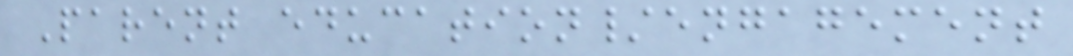Parent education/engagement
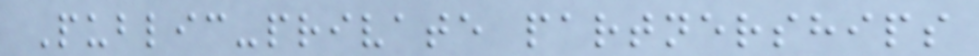Public-private partnerships
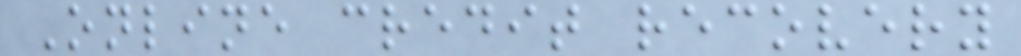Online credit recovery
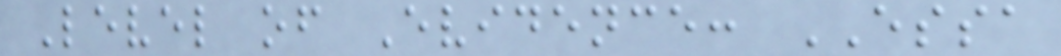Level of Evidence: ESSA
